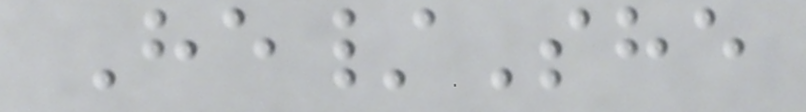He/She
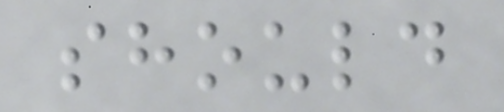should
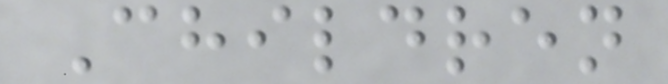Children
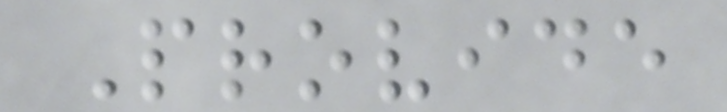Provide
